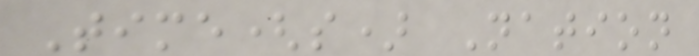Time(s) Nation
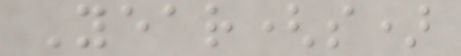Year(s)
